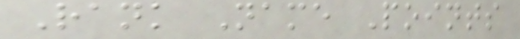Rank Name Points
